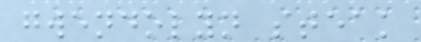gwendolyn steak
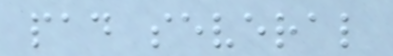pad several
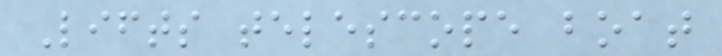Lifts telescope boat
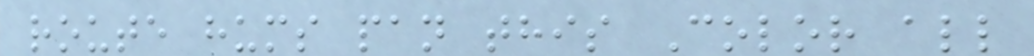route hums pan this Color all
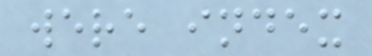were index
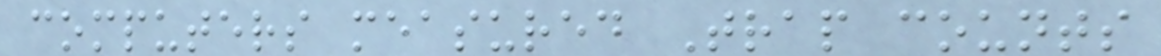computers measured Trap counts
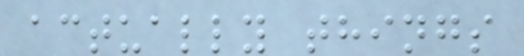actually things
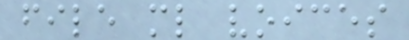file ml voices
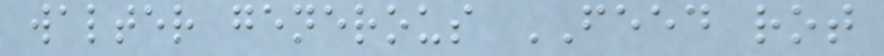walter generous FEED rot
